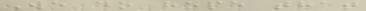We do hope that
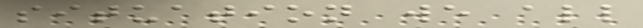situation we all
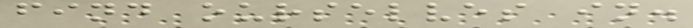find ourselves in.
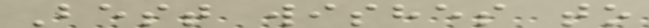Best wishes to
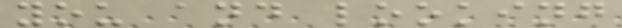you and looking
